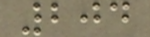204
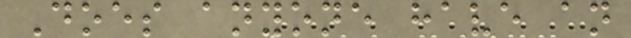Does anyone have an
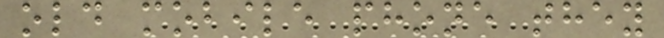old mobile phone they
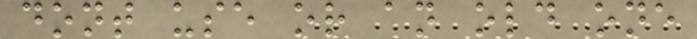dont use or an old one
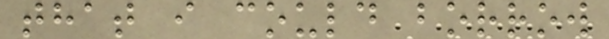that i could borrow
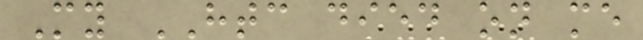My HTC died on me
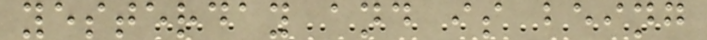yesterday and is being
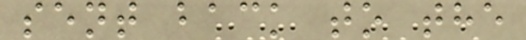sent back to the
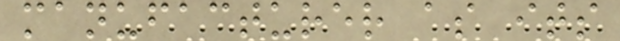manufacturer as its
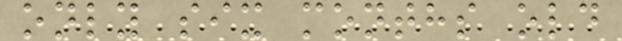only six months old
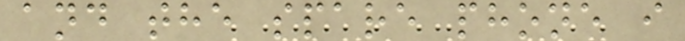and the spare phone i
